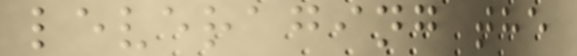leveraging the
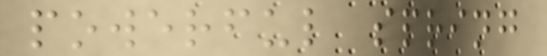powerful spring
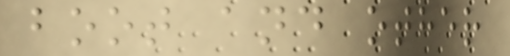boot and other
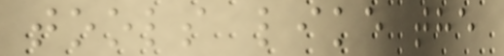tools like the
